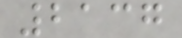2137
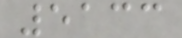5133
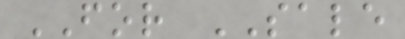FOR SALE
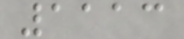1113
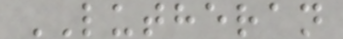LUTHERAN
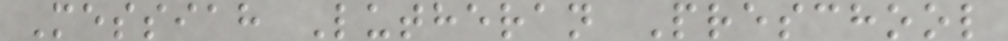Messiah Lutheran Preschool
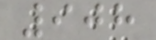908
